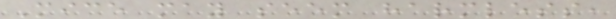Mice may seem harmless,
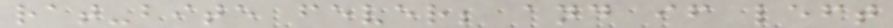rat-bite fever; and if left
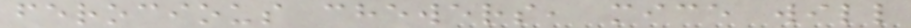ferocious chewers, mice will
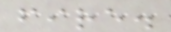fire.
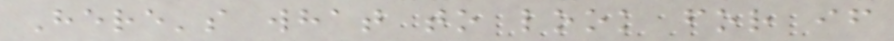Here's what to look for if
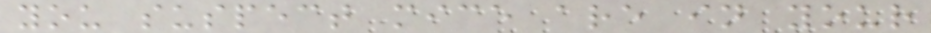you suspect mice are in your
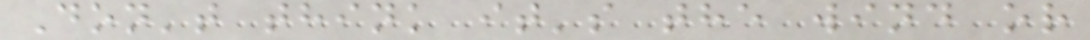Don't think it's the wind or
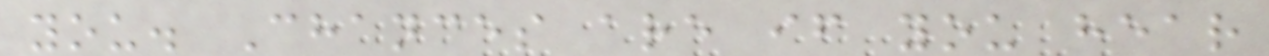you. Chances are if you hear
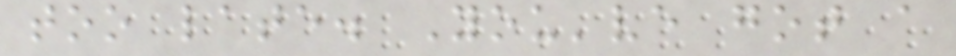too late. You've got a
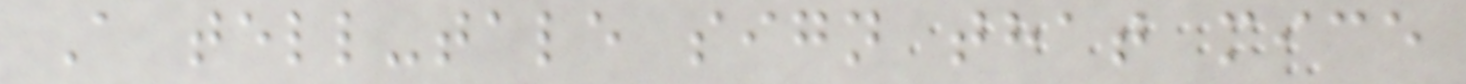A tell-tale sign that mice
